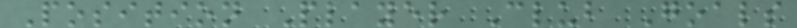Position Player Club Goals
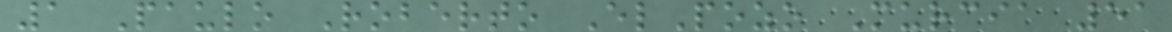1 Paulo Roberto ElPozo Murcia 51
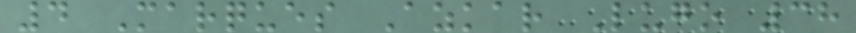4 Marques Azkar Lugo 38
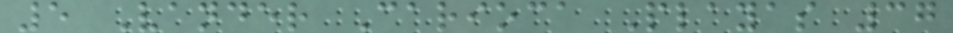5 Vander Carioca Playas 37
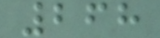268
